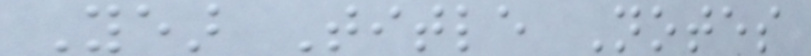Year Title Notes
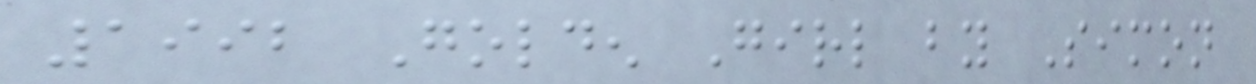1992 Golden Girl by Simon
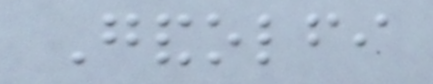Gandolfi
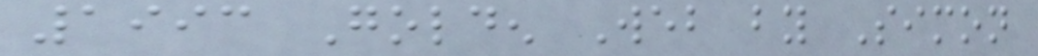1993 Golden Web by Simon
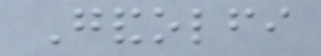Gandolfi
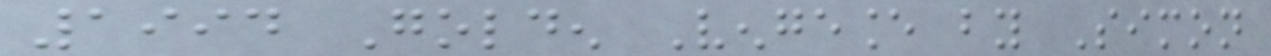1994 Golden Vengeance by Simon
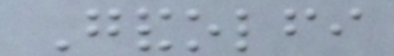Gandolfi
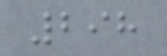298
